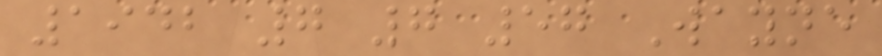1942 7 7 57 Wayne
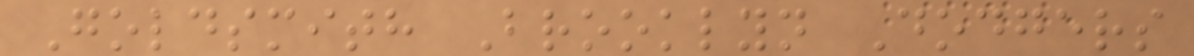Goldsmith Brooklyn Dodgers
